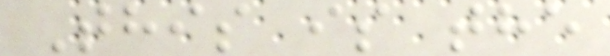This is the
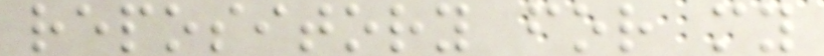repository for my
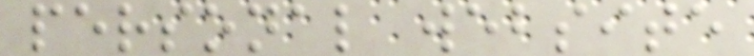personal website
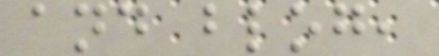and blog,
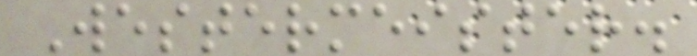Westermeister.
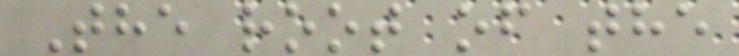The root of the
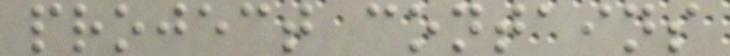project contains
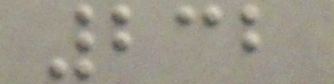232
